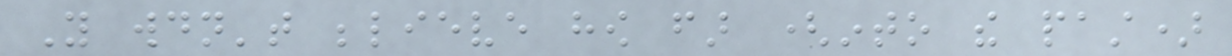You wouldn't believe how far (into the past)
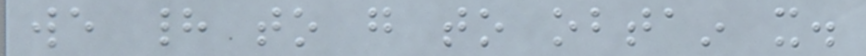we had to go to obtain it.
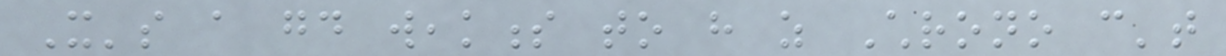It's a good weakness to have as Chrono can't
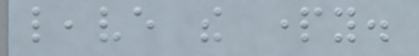leave the party.
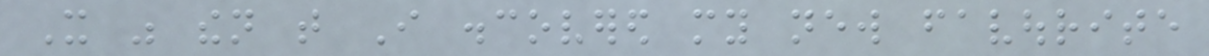It was then that I discovered my new favourite
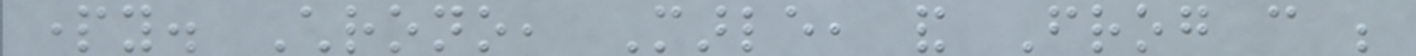party. Chrono, Marle, and Frog can be
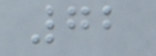72
